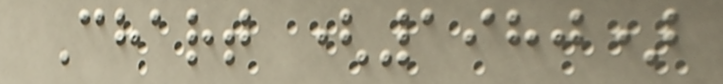Chart (1980)
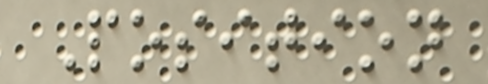Position
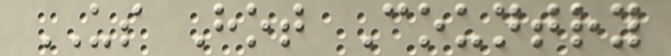US Hot Country
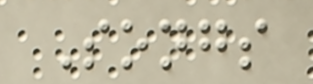Songs
